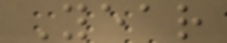Year
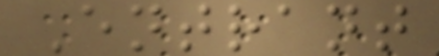Entrant
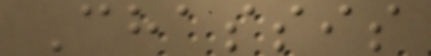Chassis
